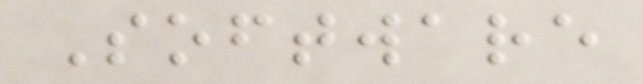Software
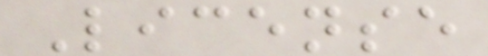License
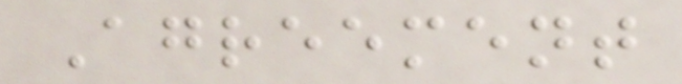Agreement
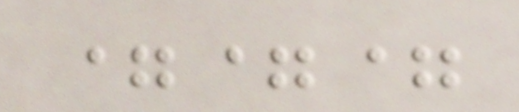===
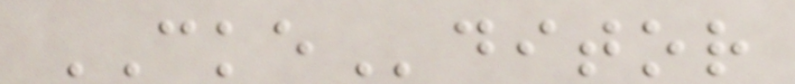CKEditor
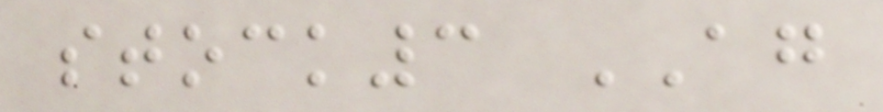stock3 AG
